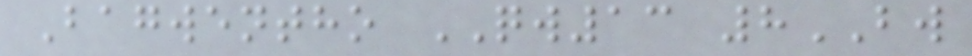Bagwentho QW13 8BW
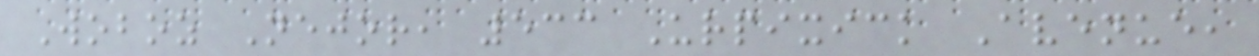Woboz Nejor, 533 Urpixick Avenue,
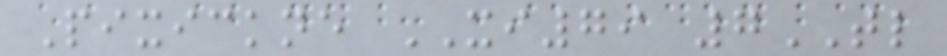Pixickne XI79 7TL
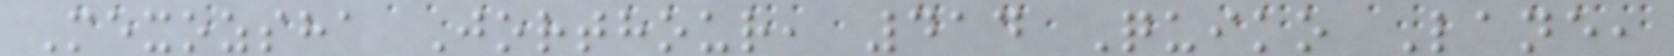Mexozsha Jorthour, 414 Quiko Lane,
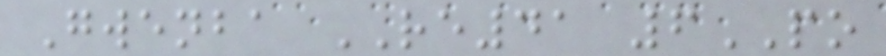Gwenba RE41 6PO
